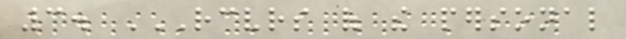3. RECEIVERS OF THE PERSONAL
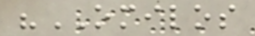"OMILOS
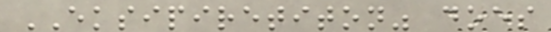EKSIPIRETITON" does
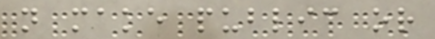not make public or
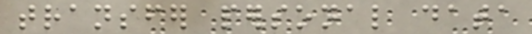transfer personal data
